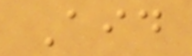Aid
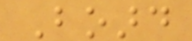Board
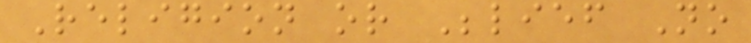Religion or Belief No
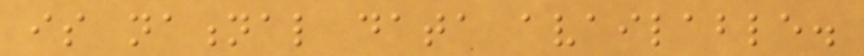is national data available.
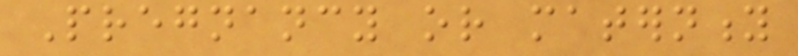Pregnancy or maternity
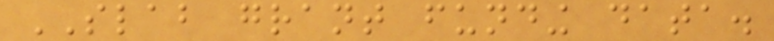SLAB grant funding data.
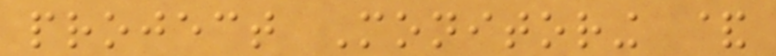project Monitoring &
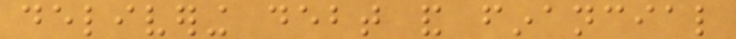delivering debt and financial
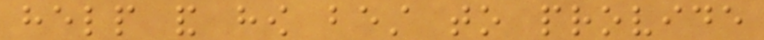help and how best to provide
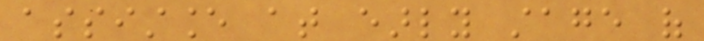assistance at early stage of
